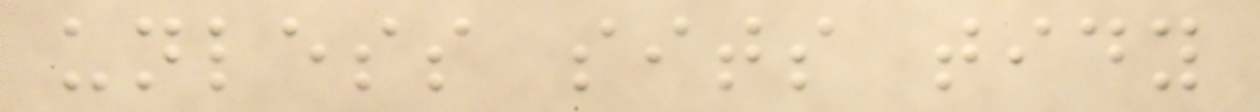unless sits tidy
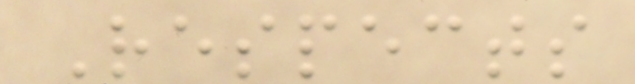Respects
